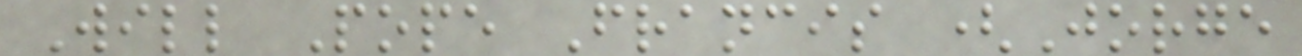Will Pope Francis (Jorge
